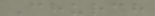Church
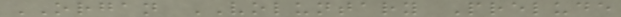ORGAN VOLUNTARY Prelude
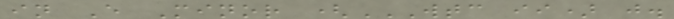in E Minor (WTC II) J.
